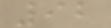92
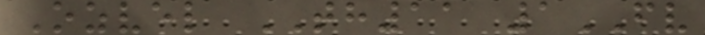Ozvel TH11 1FV
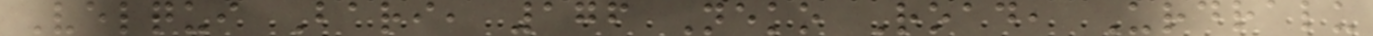Velqui Bari, 176 Neko Road, Urdralu
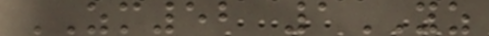ZM52 1YZ
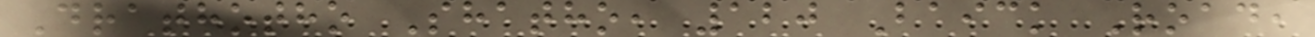Drathotho Shatho, 120 Baick Road,
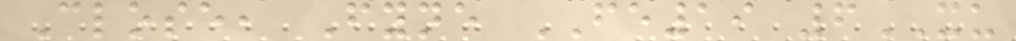Close, Fyne FE19 6XU
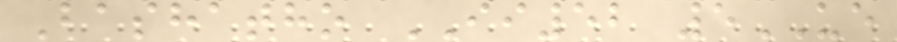Bashatho II52 5UE
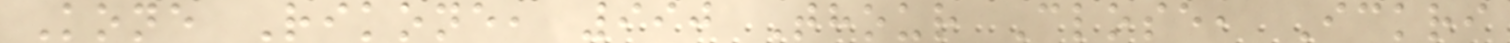Kone Rikone, 990 Thour Close, Ickri
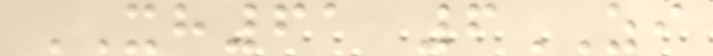XH61 6ZI
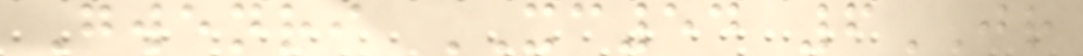Gwenri XC54 6JR
